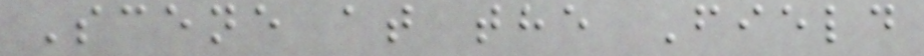Scene at the Field
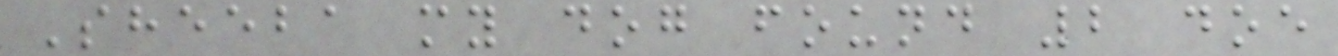Sheeba my dog found 2 doe
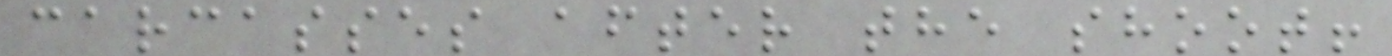carcasses after the shoot!
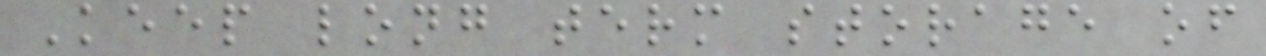Keep long term storage of
